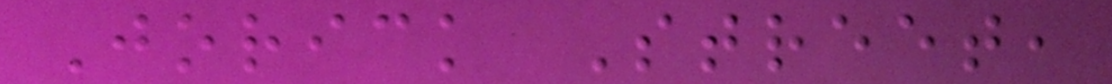Jorick Street,
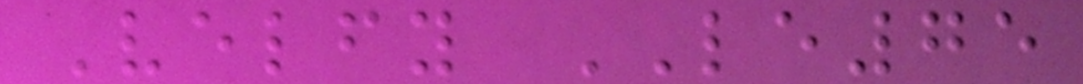Velfy LE75
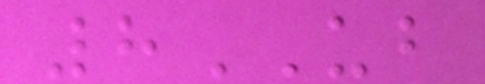8UB
